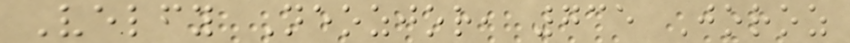Velfy Neozjor, 735 Joroz
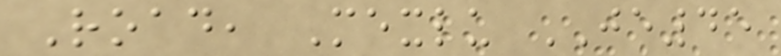Road, Mexlu JE45
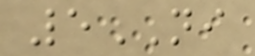5NI
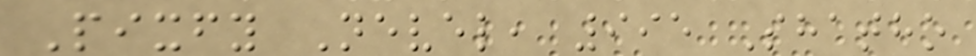Pixfy Nevel, 995 Shatho
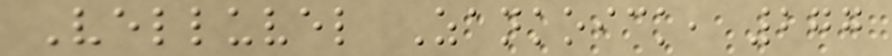Velluvel Zankoick, 277
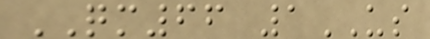QM66 1US
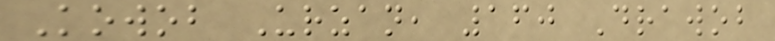Kowob Urzan, 160 Drawob
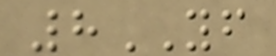8YF
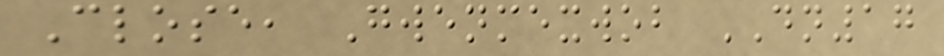Close, Gwenmexwob DN17
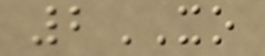2XO
